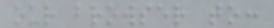our browser to:
